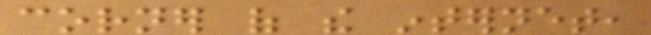corner of the internet,
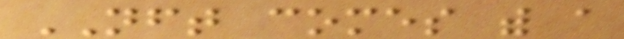NFT comes with a
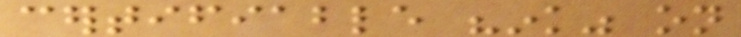certifiable "ink" on
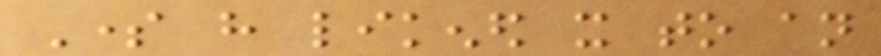Some have likened it to an
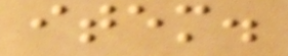item.
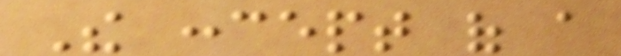The concept of a
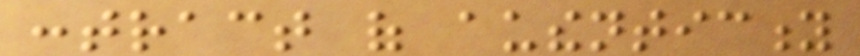contract of authenticity
